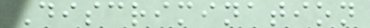Discrimination
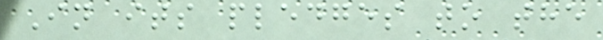In its pledges to the
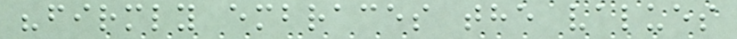"firmly embraces the values
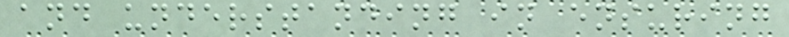and understanding in ensuring
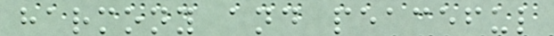harmony and peaceful
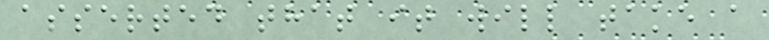asserted that it will take a
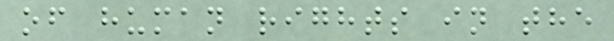of human rights in the
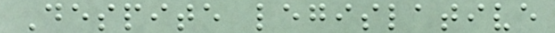Despite legislative
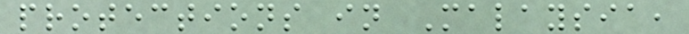protections in Malaysia,
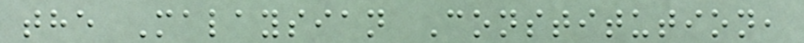the Malaysian Constitution,
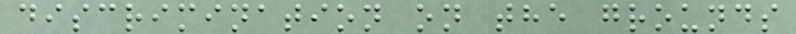discrimination on the grounds
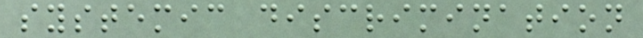systemic discrimination
